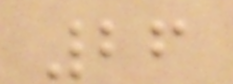26
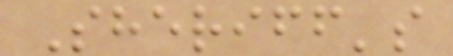Sheriff's
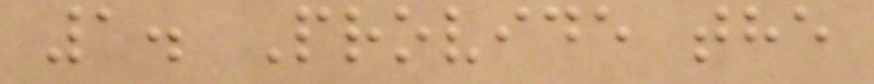1. Provide the
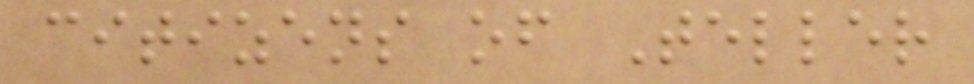citizens of Teller
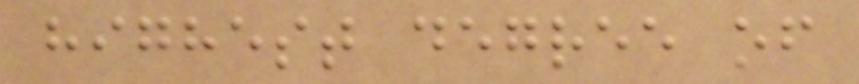highest degree of
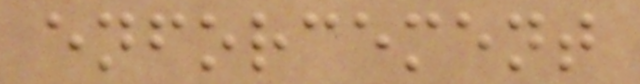enforcement
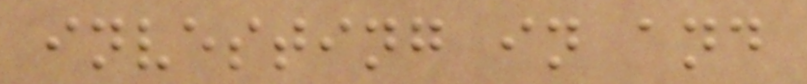investing in and
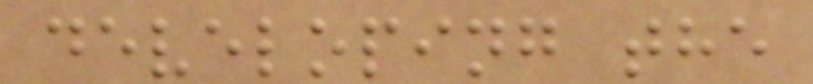developing the
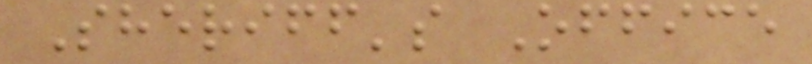Sheriff's Office
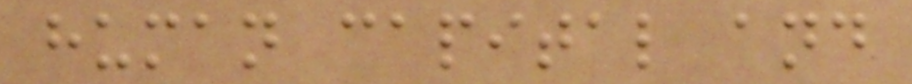human capital and
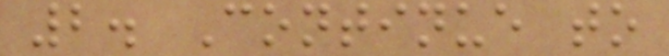2. Continue to
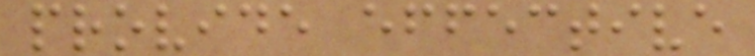provide effective
